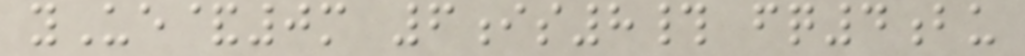yUe&0m 6is8# fq4bu
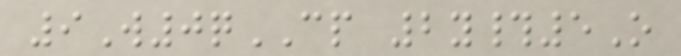9W0qCP 2y#5O
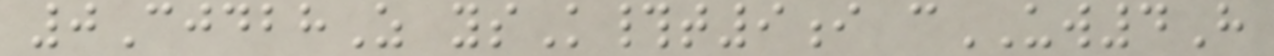0CjdbhZ ysK#t9i cUW4H
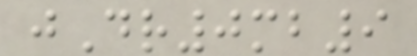jDr0mb9
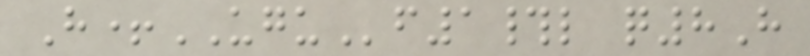H+UGUf1#l q8H
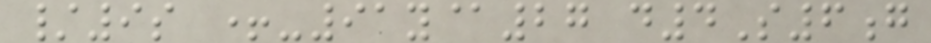/9s +-91y@27 d4S6g
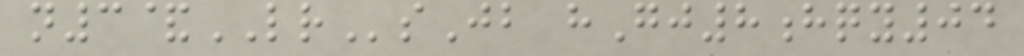n3&LRsJb hGj8hqy04
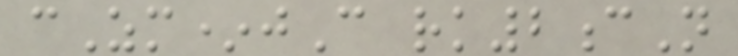cZm*jC rk2cN
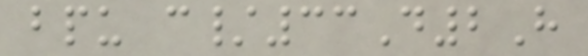bpu c/33D2H
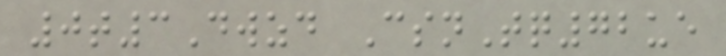0t3Dwzd CsnTq72ue
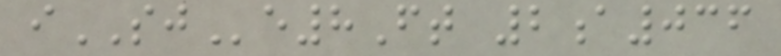iSJe8Ft 2a036
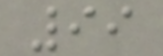99
